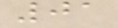01
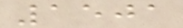1501
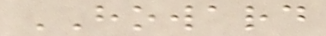HOWARD
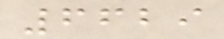6629
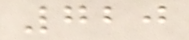720
